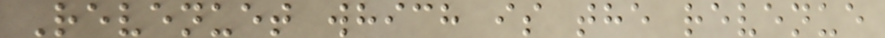Revenuet which is the revenue
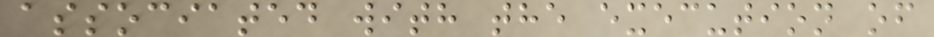associated with the execution of
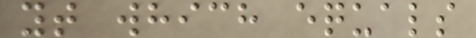yt which equals
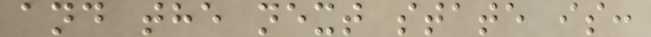and the next state is:
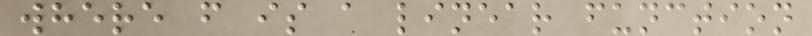where f is a linear function
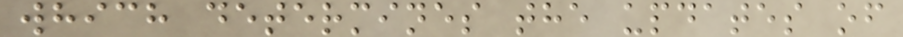which determines the updates of
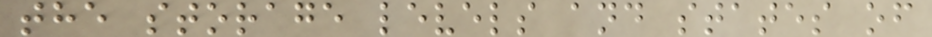the storage levels and states of
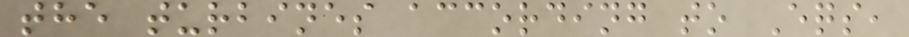the turbines according to Eqs,
